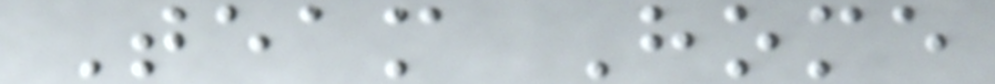Team Home
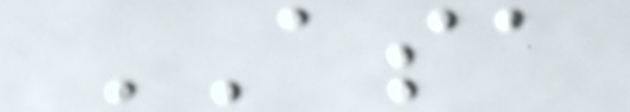ASA
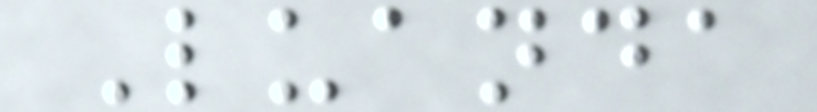Luanda
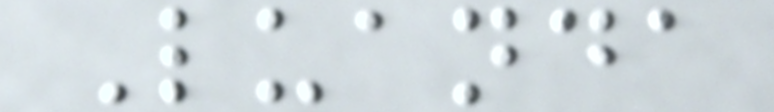Luanda
